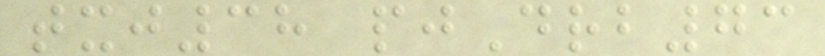txj38 pjDrb73
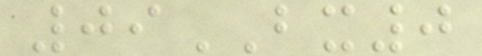09BX0
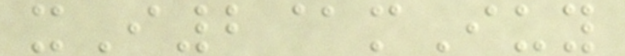xI2@mIuy
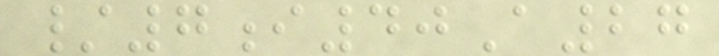/7i40A27
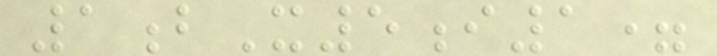1bX5i1=
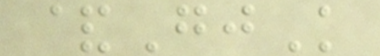&GjK
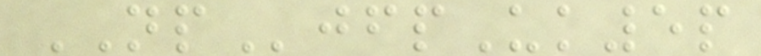NPjfpUk5p
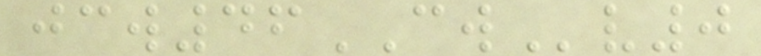jcw46CWv0
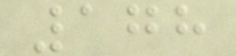178
